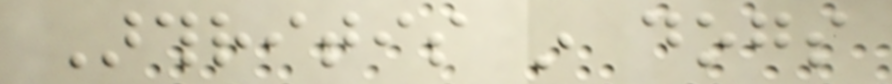Arthritis in dogs
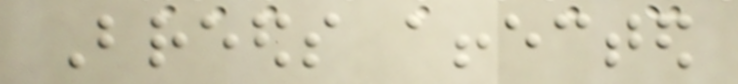Breeds affected
